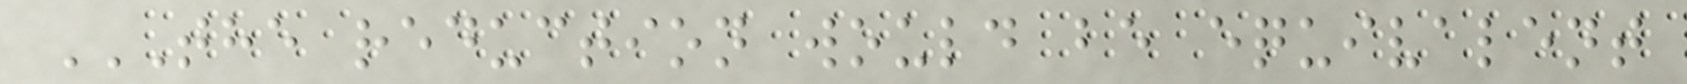THE REDUCTION WOULD BE EQUIVALENT
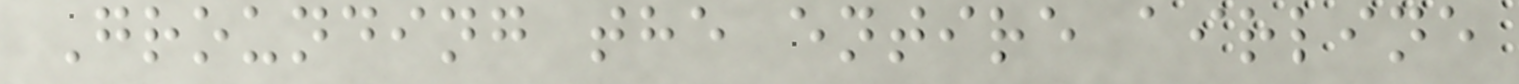Grounding the entire airline
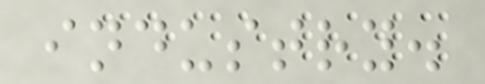industry.
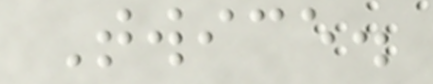Twice.
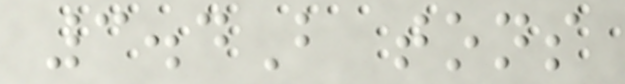3.4B tons
